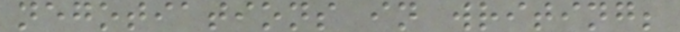negotiations in writing;
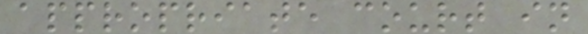appropriate court in
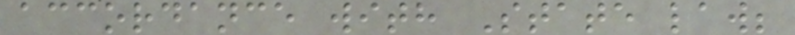accordance with State law;
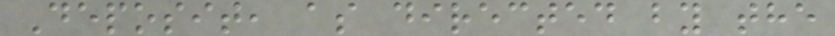Deposit, as directed by the
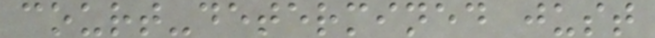court-determined just
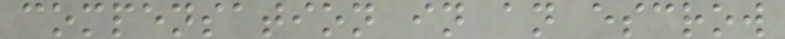compensation in an escrow
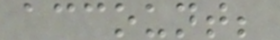account;
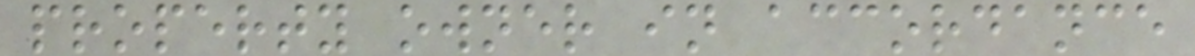property owner in accordance
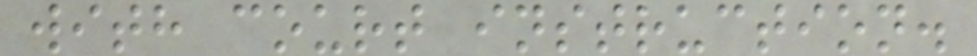with court instruction.
